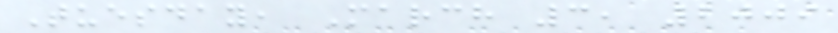Tuesday, March 3, 2009
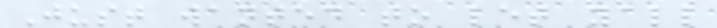Just wanted to let yall
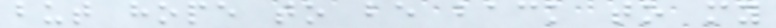but hope to be back to my
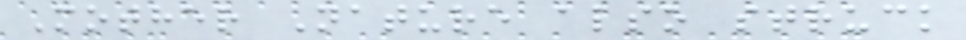Mother Nature also struck
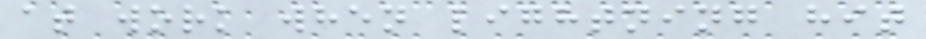at work when lightning hit
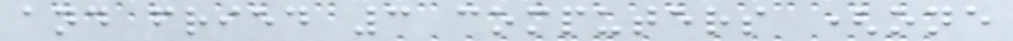and fried 3 computers (one
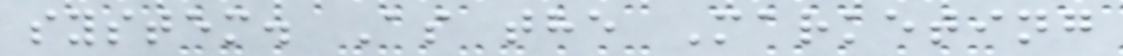system. As the Marketing
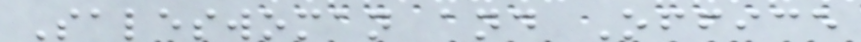Saleswoman and Office
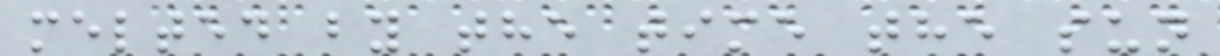melted by the time the sun
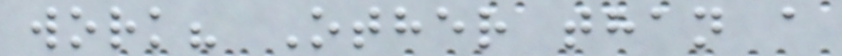work? Other than a
